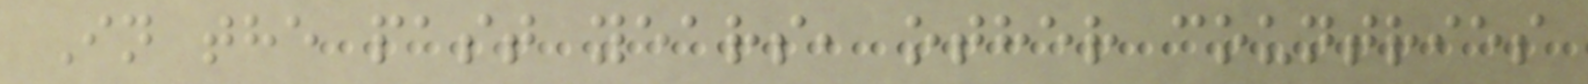In the past years, other countries
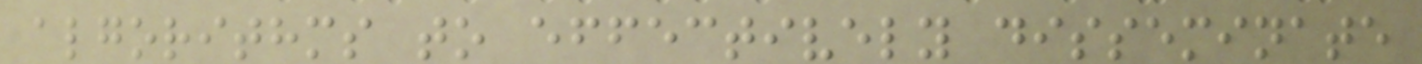algorithms to effectively disseminate
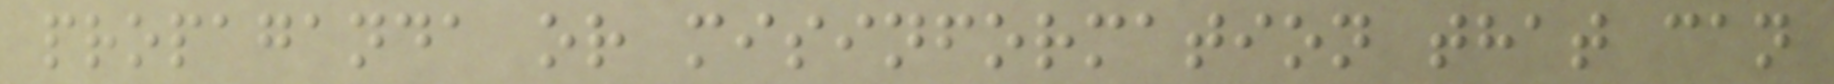propaganda or misinformation that can
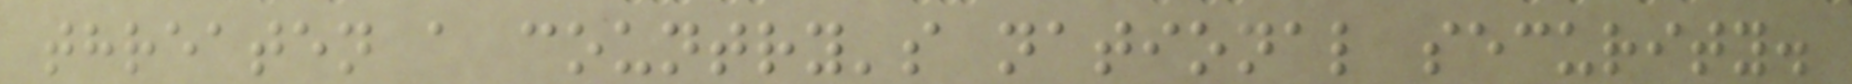threaten a country's national security.
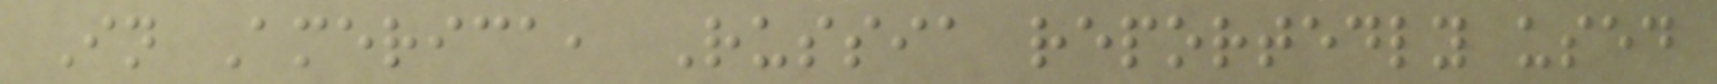In America, Russia reportedly used
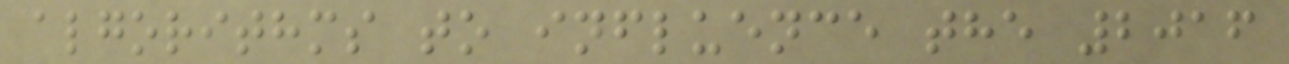algorithms to influence the 2016
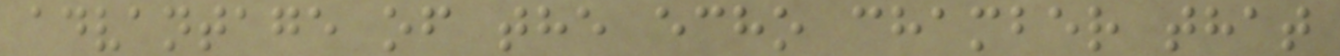advantage of the echo chamber that
